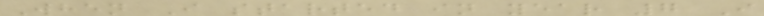When I started in year 7 I
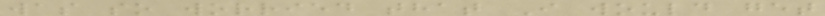was so worried that I would get
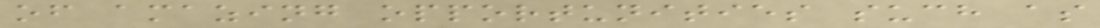of amazing opportunities such as
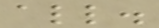all.
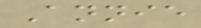Annie
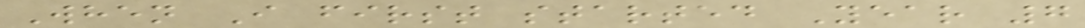When I first started Year 7
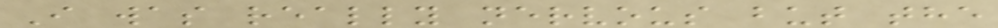I was really nervous but the
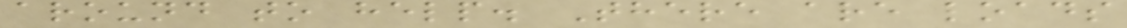around to help. There are loads
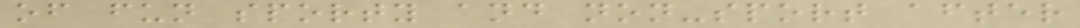of fun sporty and non-sport after
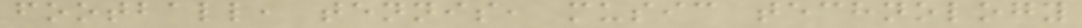football, tennis, music technology
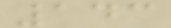143
